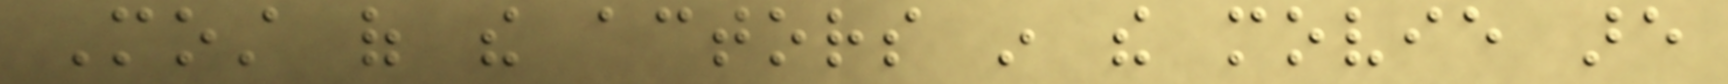Most of the actors in the movie are
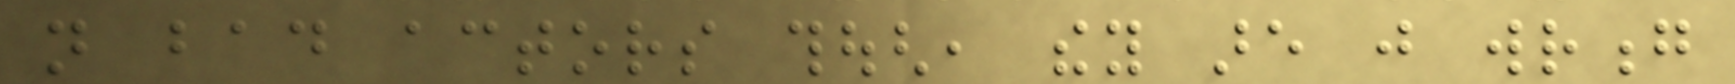not bad actors though, they are just wrong
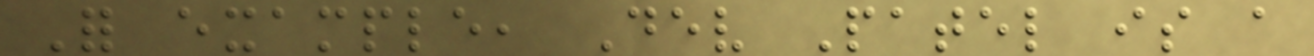For example, Dev Patel is a
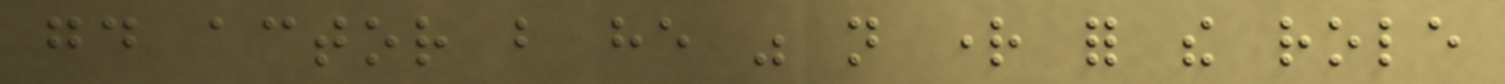good actor but he was not right for the role
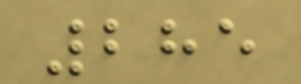285
